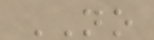NO
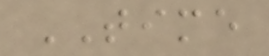TIME
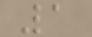1
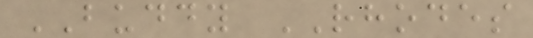BUDDY RHODES
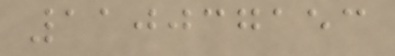110037153
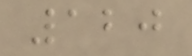120
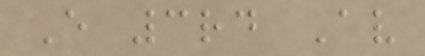E 3rd Av
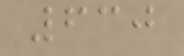630
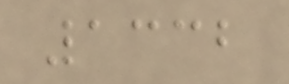1332
